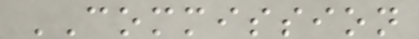COMMISSION
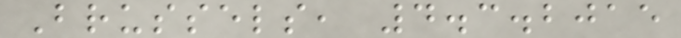Brussels, 4.3.2015
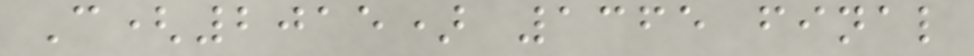C(2015) 1365 final
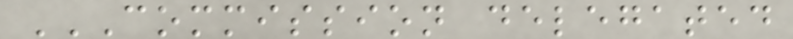COMMISSION DELEGATED
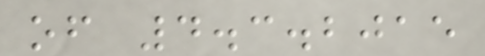of 4.3.2015
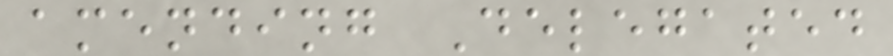amending Delegated
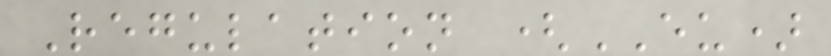Regulation (EU)
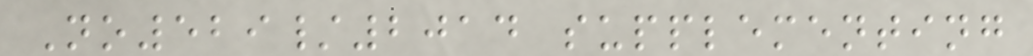No529/2014 supplementing
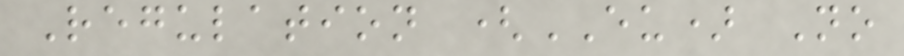Regulation (EU) No
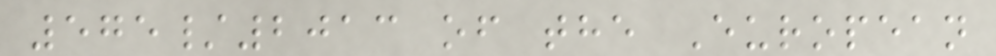575/2013 of the European
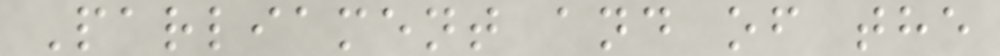Parliament and of the
